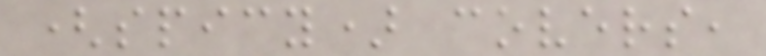(spicy) covers,
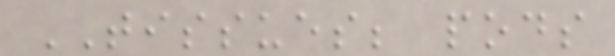TISSUES; pods
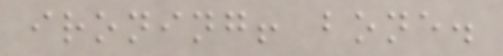ironing! bone.
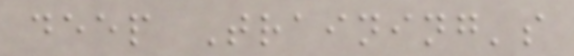deep Training's
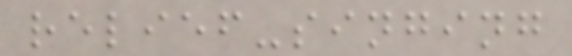relief-singing
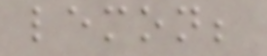lemon;
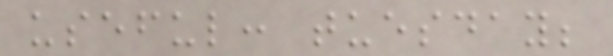useful: tuesday;
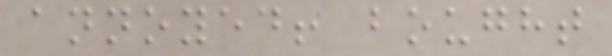annoyed! bought
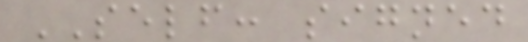SELF: signed
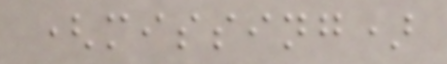(missing)
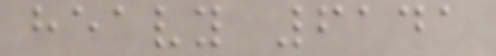heavy 6141
